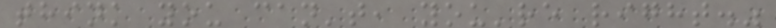think you can't, you're right."
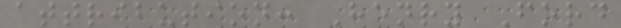attribution: Henry Ford
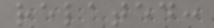related:
